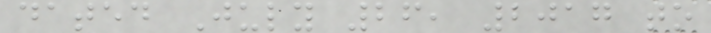dated July 26, 2017 to
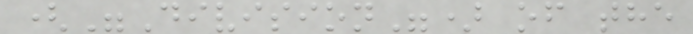("Division") of the
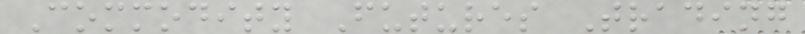Commodity Futures Trading
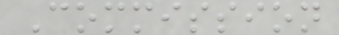Commission
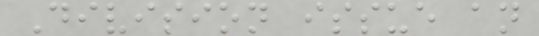Division issue an
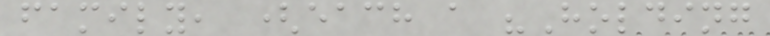family, (each a "Holding
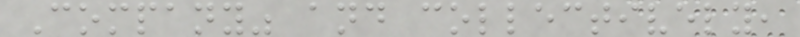Company" and collectively,
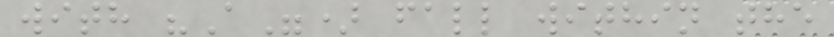with "A") fall within the
